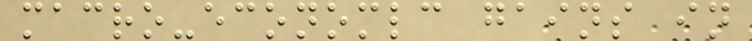macro-economlc gains in
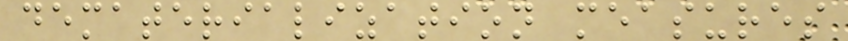dematerialization measures
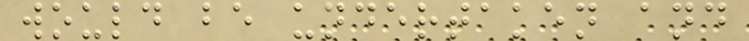would be undertaken and
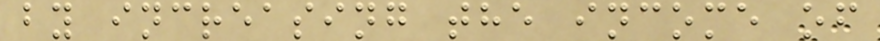by increasing the income of
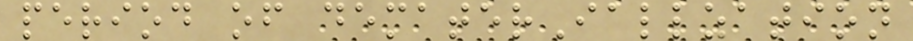period of dematerIallzation
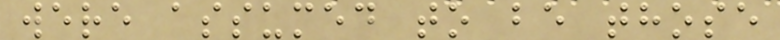were assumed to be those
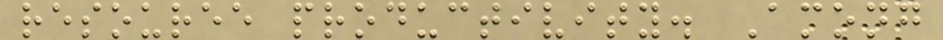resouree productivity. Among
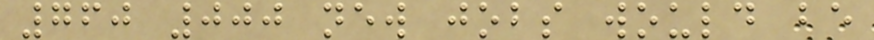760 000 new jobs would be
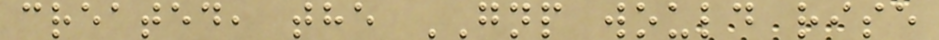created, the GNP would rise
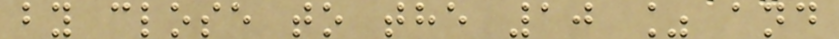by close to the 10 % and
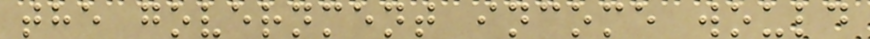the government income would
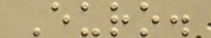Euro.
